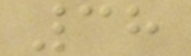38
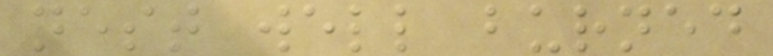nest well burned
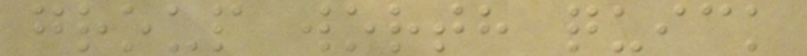group worth quick
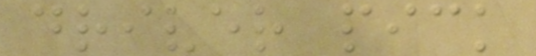driver pick
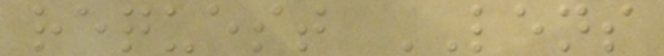request LENS
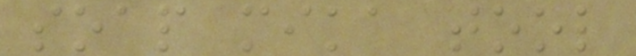soap mika tool
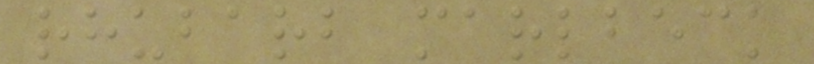rhubarb marlbeck
